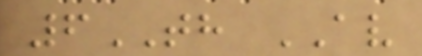6TH AV
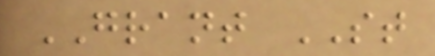GRANT ST
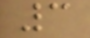3
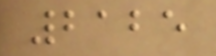2125
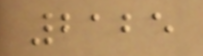2125
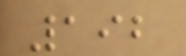192
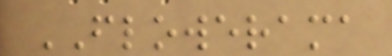FLOWERAMA
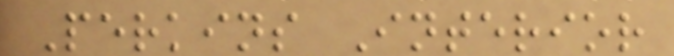Perkins Interior
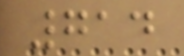714
